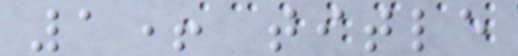1+ title
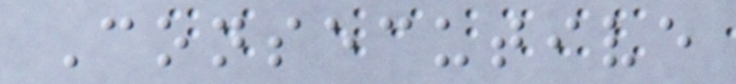Consecutive
